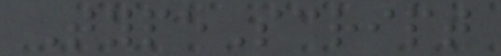TypeScript
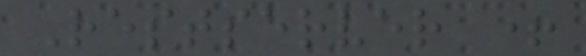Restserver +
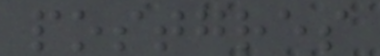postgres
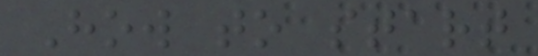How to start
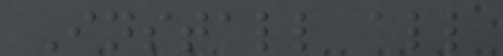Install all
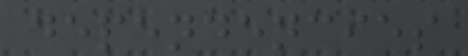dependencies
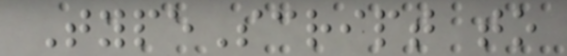TypeScript to
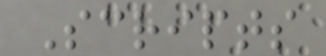Scripts
